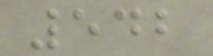542
